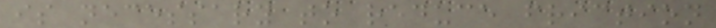is necessary to reduce friction
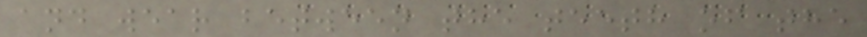and wear between the teeth of the
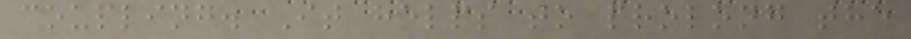coupling. It helps to prolong the
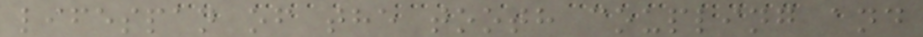lifespan of the tooth coupling and
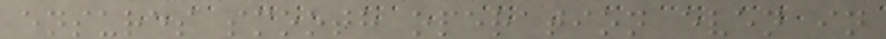ensures smooth operation even in
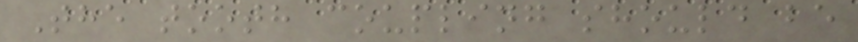The tooth coupling should be
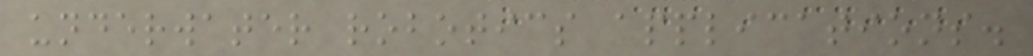underwater robotics applications.
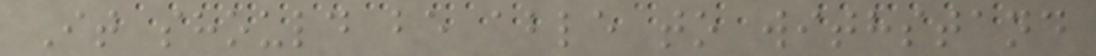It should be able to withstand
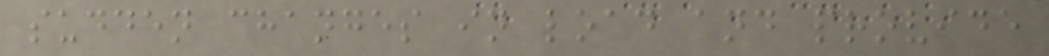sudden changes in load and provide
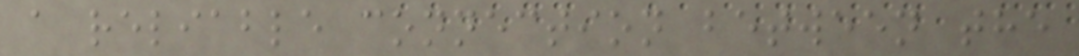a reliable connection between the
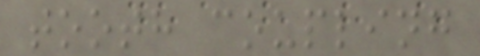tooth coupling
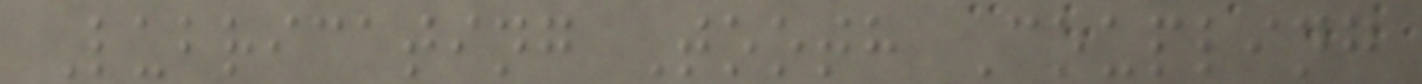Lubricating Tooth Coupling
